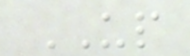UP
